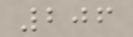206
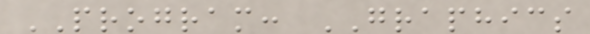PROGRAM: GRAPHICS
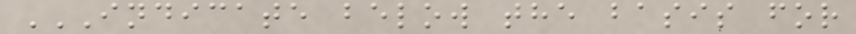INDICATE BELOW THE BASIS FOR
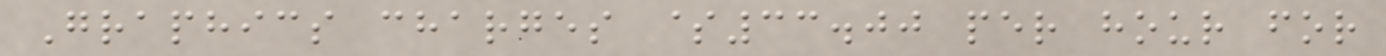Graphics charges $33.00 per hour for
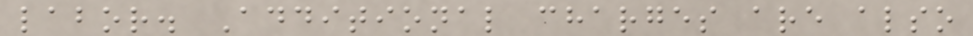labor. Additional charges are also
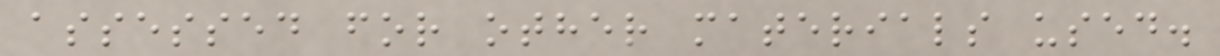assessed for other materials used.
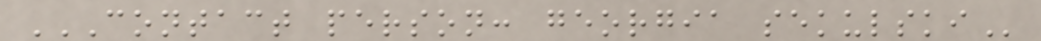CONTACT PERSON: GEORGIA SEKULSKI
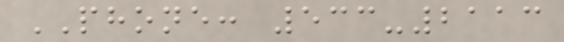PHONE: 533-2113
